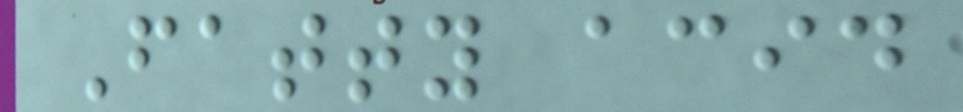Fatty acid
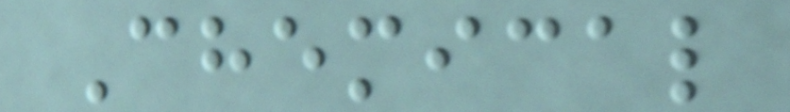Chemical
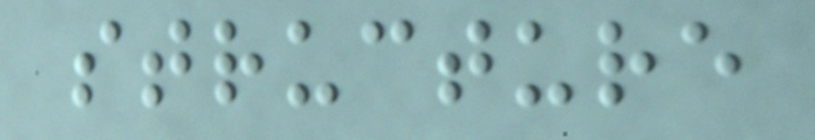structure
